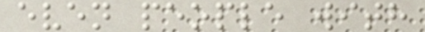even people with
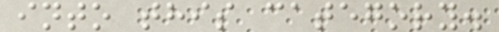into this category.
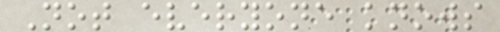Not everyone knows
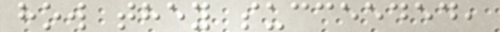how they succeeded,
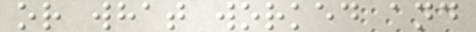or what worked and
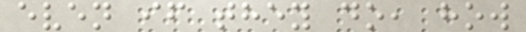even if they do, how
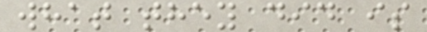what they did is
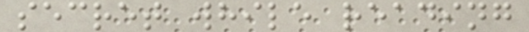secret while reading
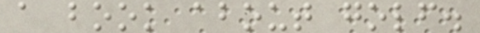a book about golf.
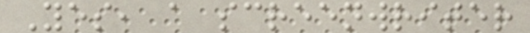Yes, a screenwriter
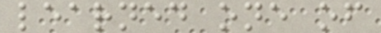learned one of
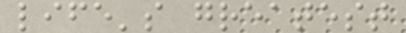life's greatest
